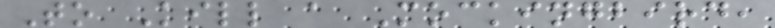To Kill a Mockingbird,
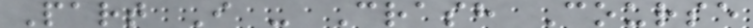Part I - Crash Course
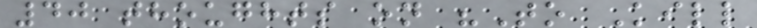40 thoughts on "To Kill
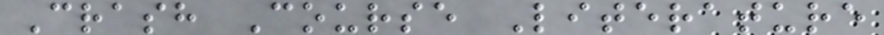Crash Course Literature
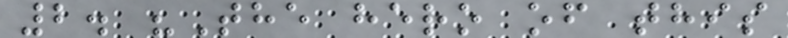2. "The hero of this
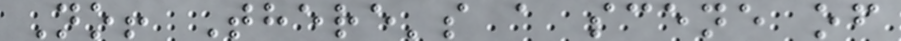No! There's a scene of
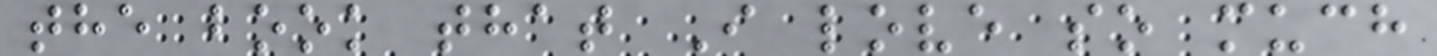the book that I love so much
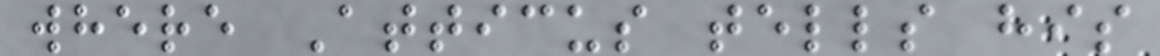where Atticus tells his
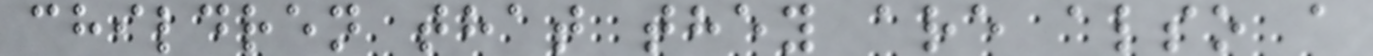children that they are also a
